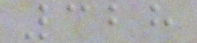328
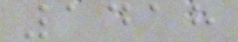1418
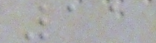11
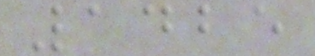1425
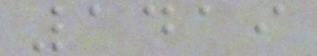1419
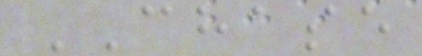CHASE
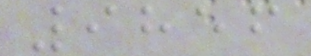9856
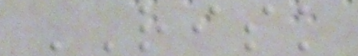RISK
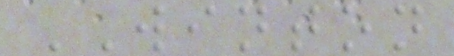WINTON
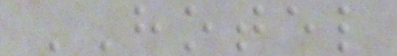HOTEL
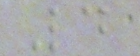4
